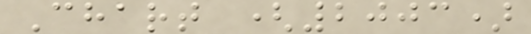Chart (2003)
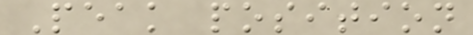Peak position
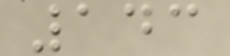143
